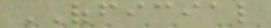OFFICIAL
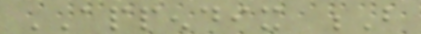APPENDIX B
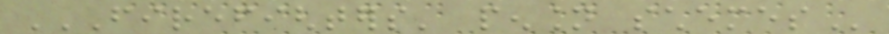FIREFIGHTERS' PENSION SCHEMES
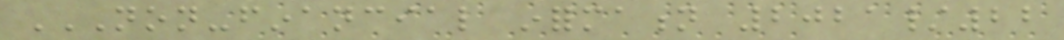NON-FINANCIAL INFORMATION 2021/22
